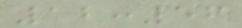12:56
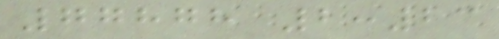77878 2:23
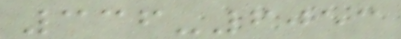336-6053
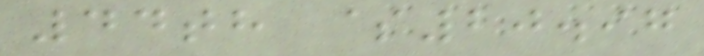44th $20.97
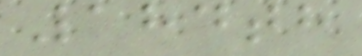184th
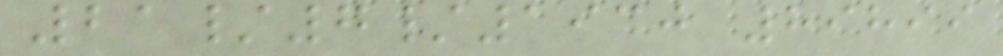21/7/1930 89899
